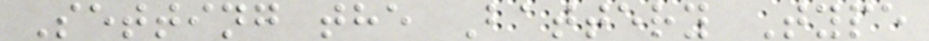Setting the Battery Type
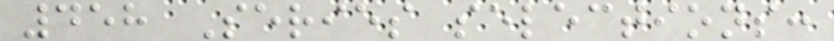458 Series selections:
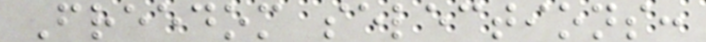Freedom selections:
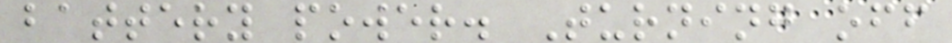battery power. Turning off
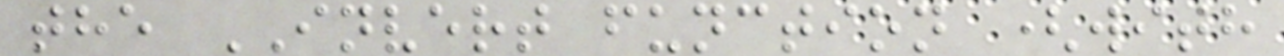the INVERT function (with
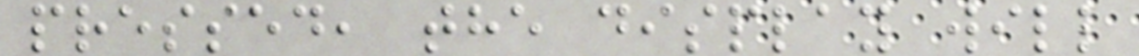pressed, the display will
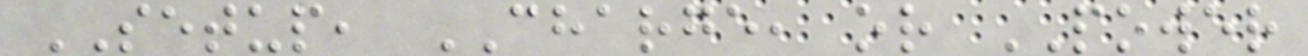SETUP, CHARGE, or POWER
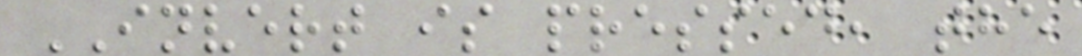INVERT is pressed, the
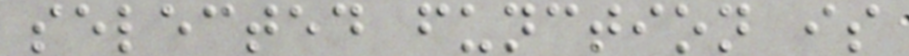selected function is
